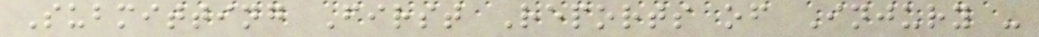Submitting First Reports of Injury -
